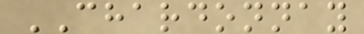CHARDONNAY
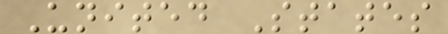United States
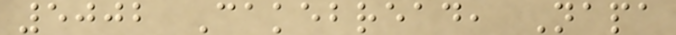5002 Cakebread, Napa
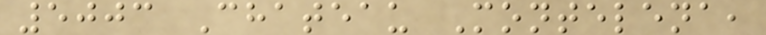5003 Chateau Montelena,
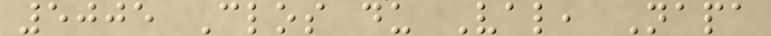5005 Clos du Val, Napa
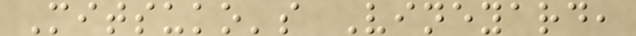Mitsuko's Vineyard,
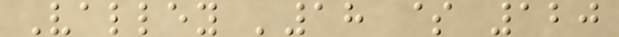Valley '18 $ 120
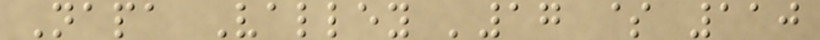Napa Valley '17 $ 110
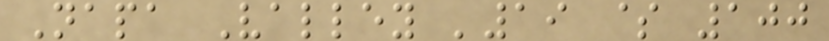Napa Valley '19 $ 100
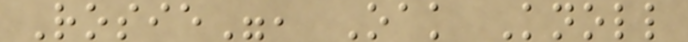Rosie", Oak Knoll
